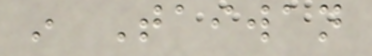in Taiwan
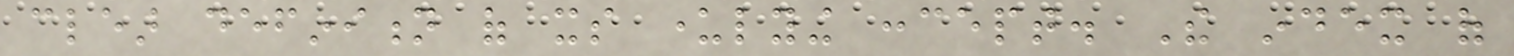clear definition of its underlying concept. The index of
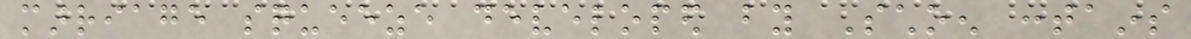marriage squeeze developed by Schoen contains
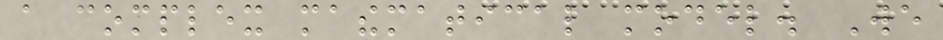a complex mathematical model. We
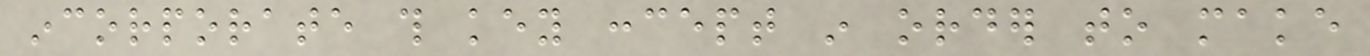incorporate this key concept in order to make
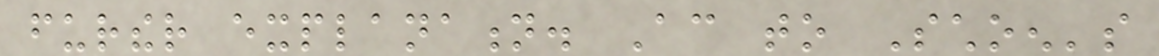further explanation. According to Schoen's
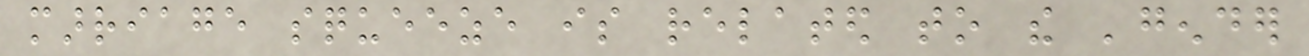marriage squeeze is related to the 'gender
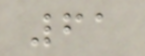61
